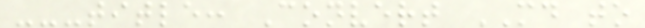---title: Convert MD to
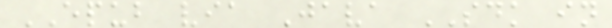EPUB via Java SDK in
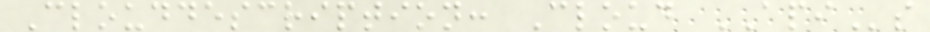Clouddescription: Cloud APIs
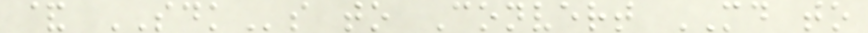& SDKs to Convert MD to
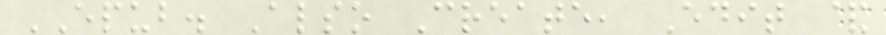EPUB. Also Create, Edit &
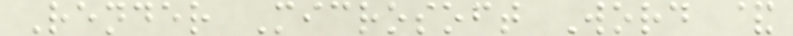Render Microsoft Word &
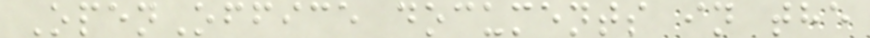OpenOffice documents in the
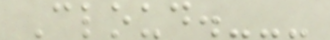Cloud.---
